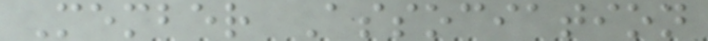Member Association
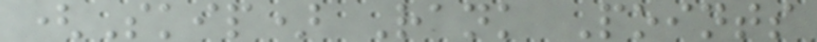(Skip) Rank Points
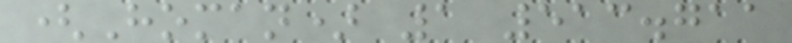(Homan) 1 513.711
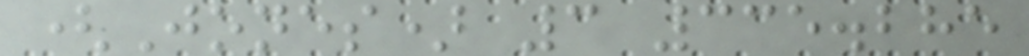(Jones) 3 335.285
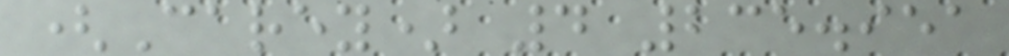(Carey) 4 235.951
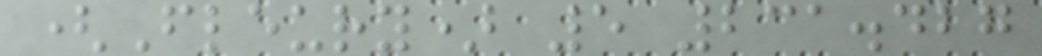(Fleury) 5 231.427
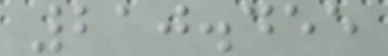210.455
